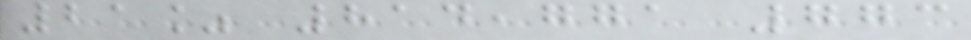21% 814,771 773
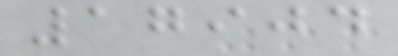17904
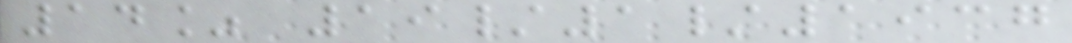14% 19/1/1937
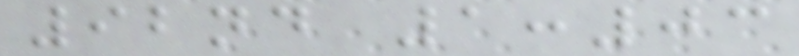92nd 1:03
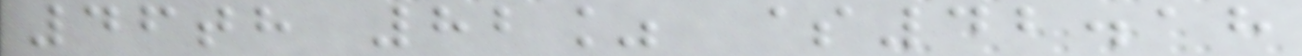46th 82% $42.18
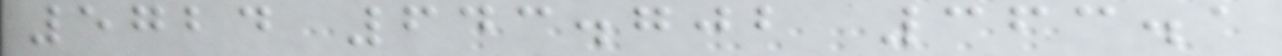5724 643.702 363.1
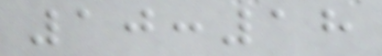10:18
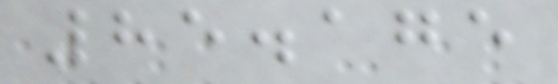85.175
